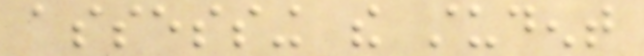assessing the student
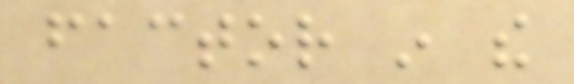factor in the
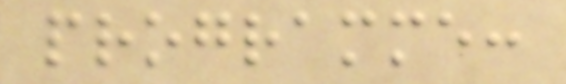programme:
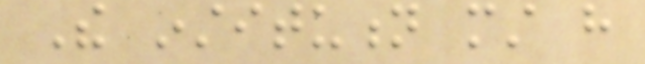The institution must have
